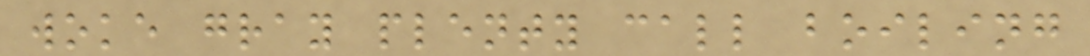woke gray plenty call boiling
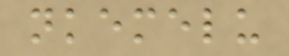nkemelu
